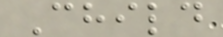Child
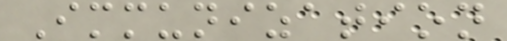Immunization
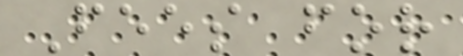Fees for
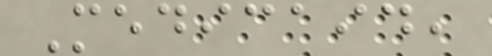Medicaid,
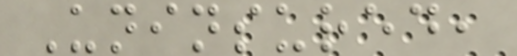Uninsured,
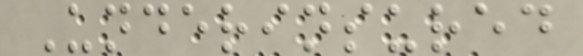Underinsured
